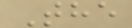The
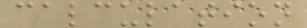calculation
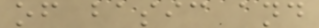of basic and
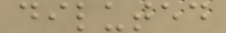diluted
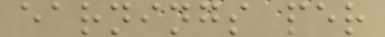earnings per
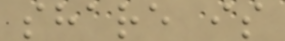share is
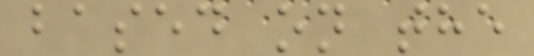based on the
